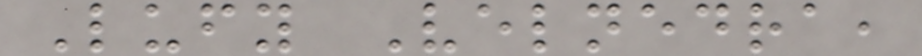Lufy Velnedra,
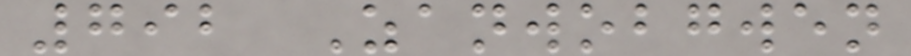792 Zanwobgwen
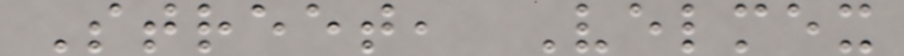Street, Velmex
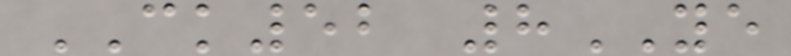CK52 8YE
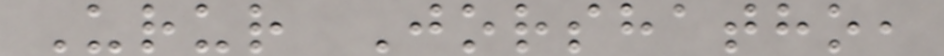Urur Jorshatho,
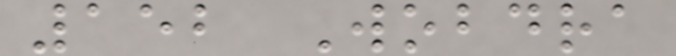152 Wobdra
